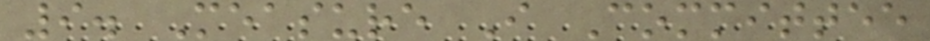9. Measure I Committee
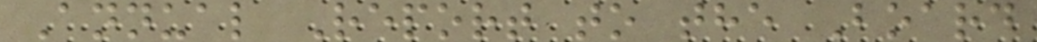Annual Report to the Board
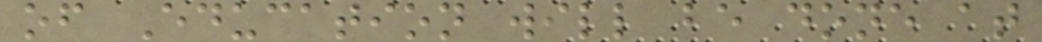of Education will be done at
